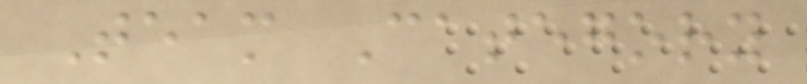Team Category
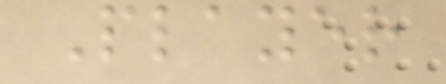Player
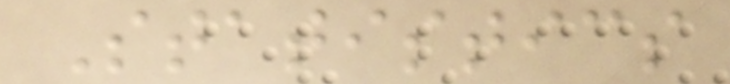Statistics
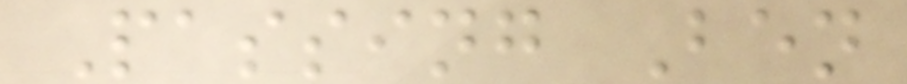Passing Ben
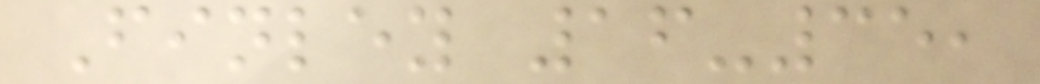Finley 16-35,
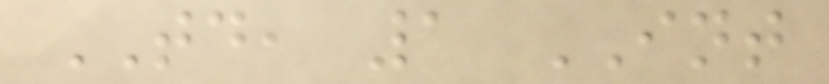TD, 1 INT
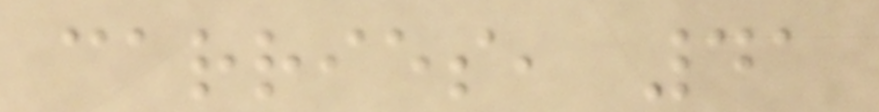carries, 41
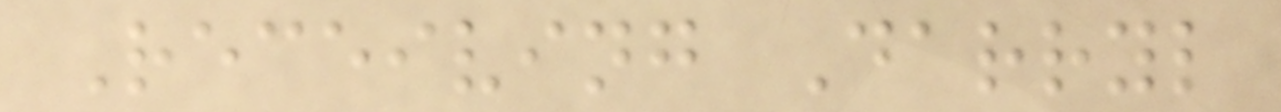Receiving Darryl
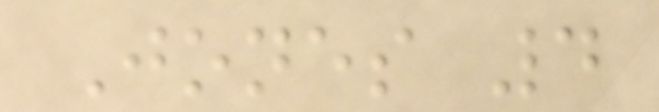Jones 4
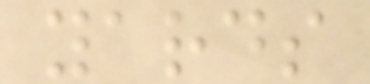yards
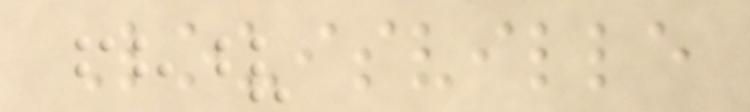Louisville
